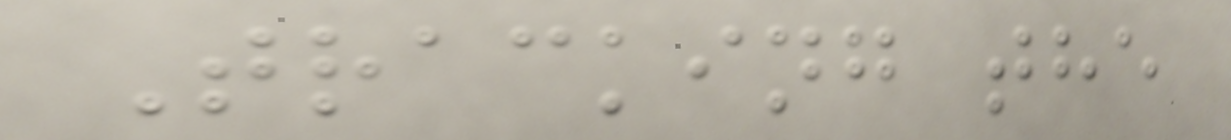Tracking the
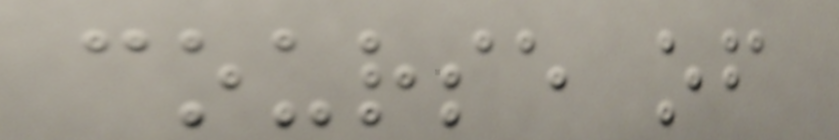course of
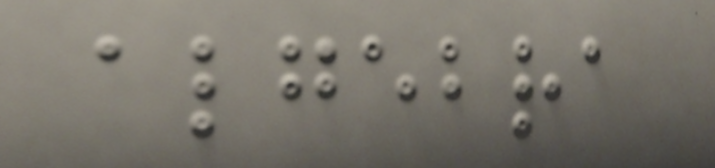algebra
